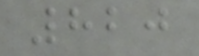820
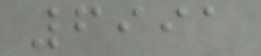6991
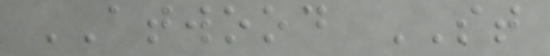ATWOOD ST
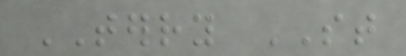TERRY ST
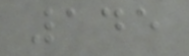145
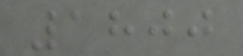1800
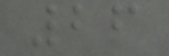26
